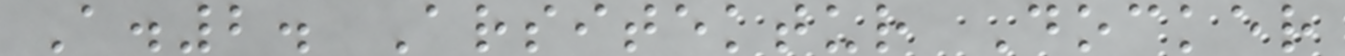A.2. Arsitektur Docker
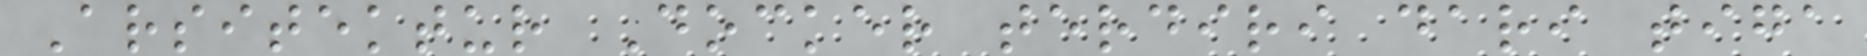Arsitektur Docker terdiri dari tiga
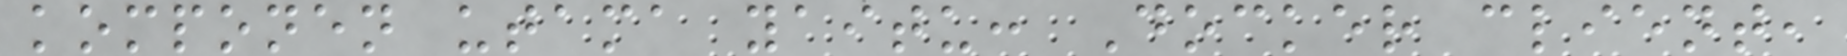komponen utama yaitu: Docker client,
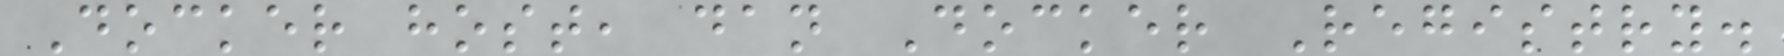Docker host, dan Docker Registry.
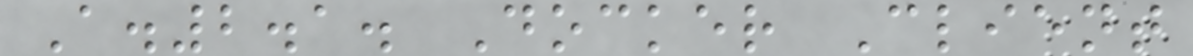A.2.1. Docker Client
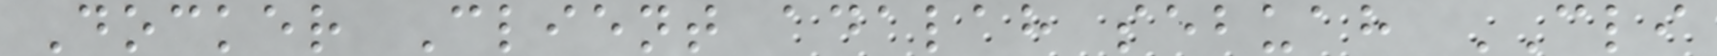Docker Client adalah sebuah CLI
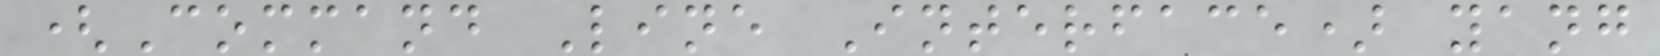(Command Line Interface) yang
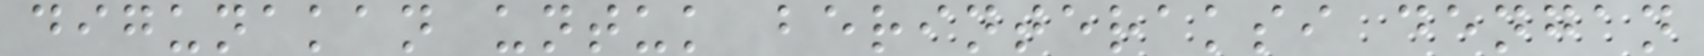digunakan untuk berinteraksi dengan
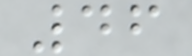46
